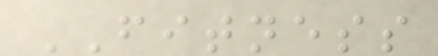FITNESS
